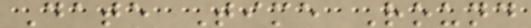Date Time Round
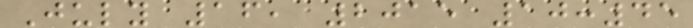July 16, 2015 10:45
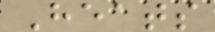Heats
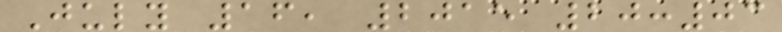July 16, 2015 20:03
